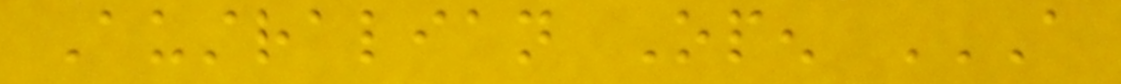Australian Open A
